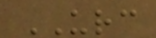URC
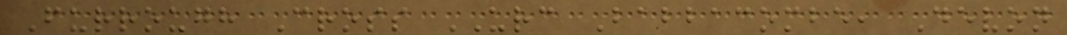Furrough Cross URC Babbacombe, Devon
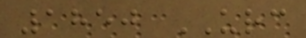1850 URC
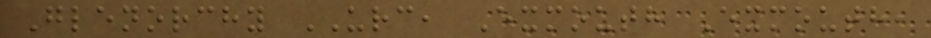Glenorchy URC, Exmouth Exmouth,
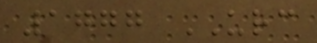1777 URC
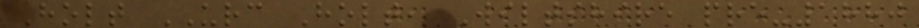Holt URC Holt, Wiltshire pre-1880
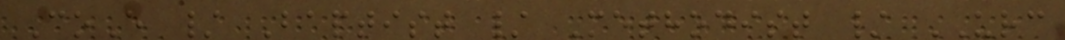CoE / Baptist / Methodist / URC
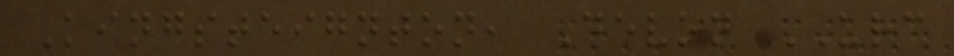Kingsteignton, Devon URC
